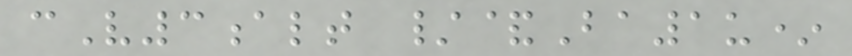cV3alt /&Ba1u*
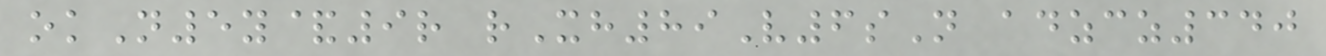okN5y&9r rXh89V6sN adzcz340
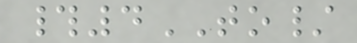#4TO/
